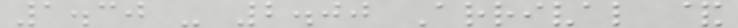1.30 - 2.00 Arrival &
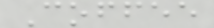Coffee
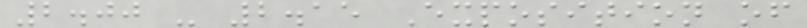2.00 - 2.15 Exposition of
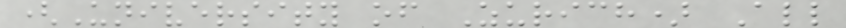(University of Zurich) All
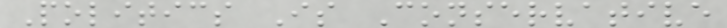Politics Is Conservative
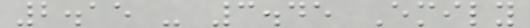2.15 - 3.45 Emily
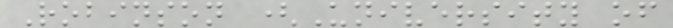Robinson (University of
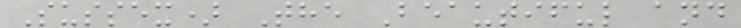Sussex) The Beautiful and
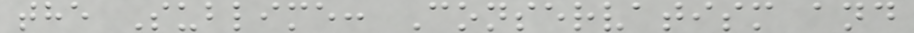the Sublime: Conservatism and
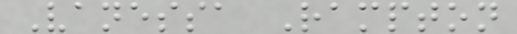Vanessa Rampton
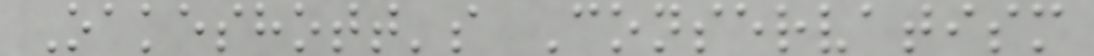Oakeshott's Conservatism
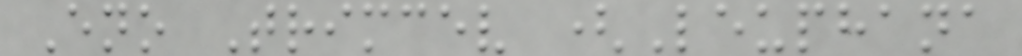Eno Trimcev (Leuphana
